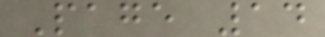Page 14
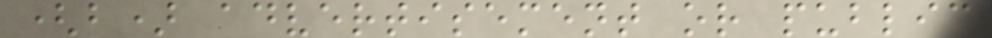(b) advertisement or public
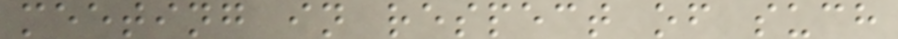meeting in respect of such
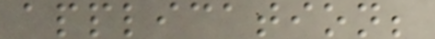application;
